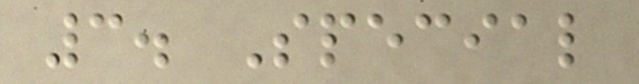3. Special
